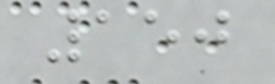150
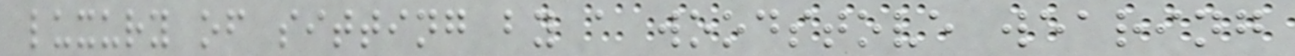luxury of sitting by a woodstove wearing
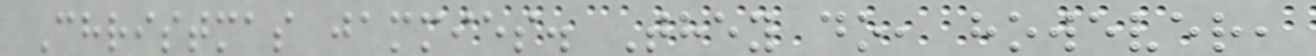Christmas jammies. They do, however,
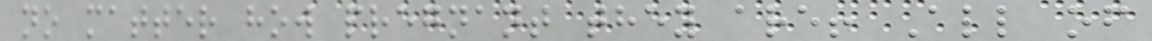no matter how pregnant they are! All of
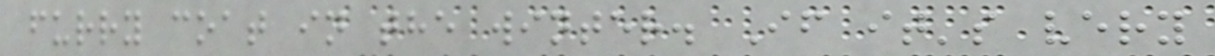furry coat in the winter. If it's very
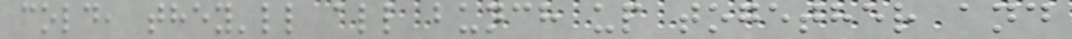cold, they'll all bunch up together and
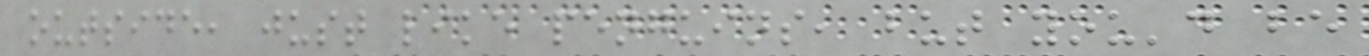outside, just like penguins, but you'd be
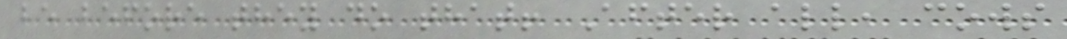be before they do that! After all, cows
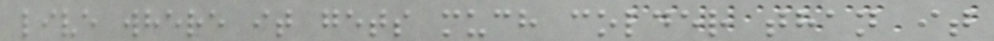live where it gets much colder than it
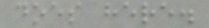does here.
